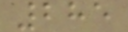285
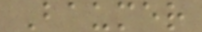Baumer
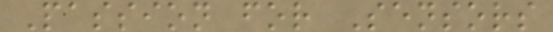Passion for Sensors
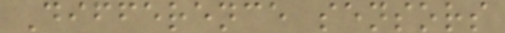Difference sensors
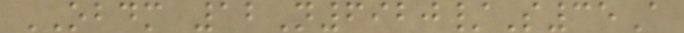OBDM 12N6920/S35A
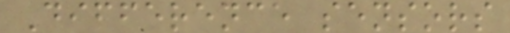Difference sensors
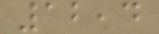12,4
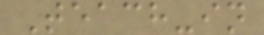Teach-in
